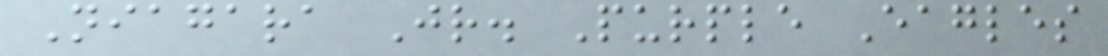Niagara Jr. Purple Eagles
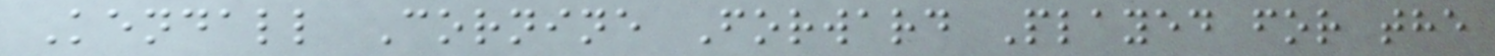Kendall Cornine Forward Played for the
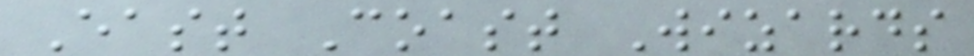East Coast Wizards
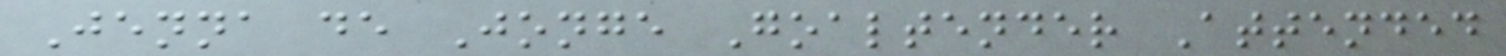Jenna de Jonge Goaltender Attended
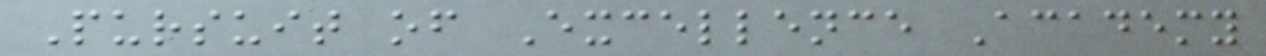Pursuit of Excellence Academy
